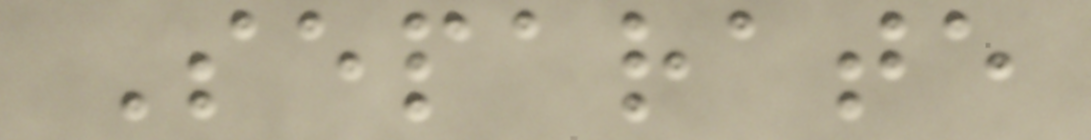Separate
